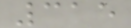315
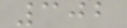302
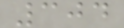304
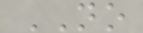NO
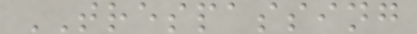TRESPASSING
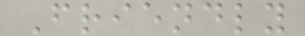Friendly
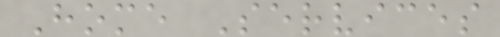Home Services
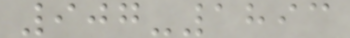907-1893
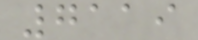7119
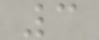3
